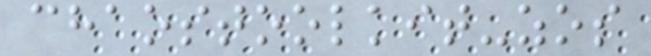chaostoolkit-zos
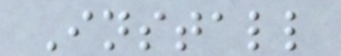Install
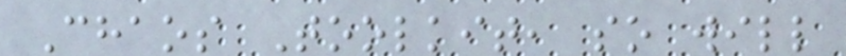Chaos Toolkit, so will
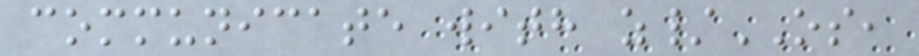communicate with z/OS,
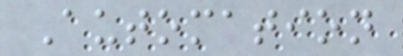Automation
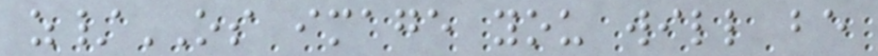z/OS image you will be
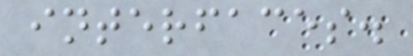interfaces.
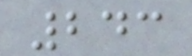243
